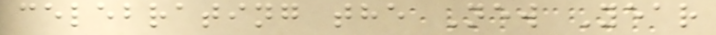celebrating the New Year
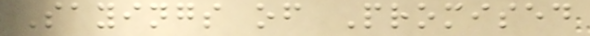Sayings of Promised
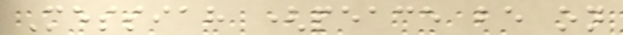Messiah (peace be on
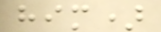him)
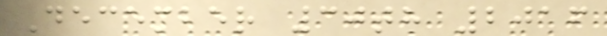December 30th 2016
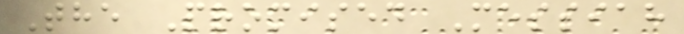The Promised Messiah
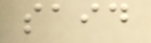said
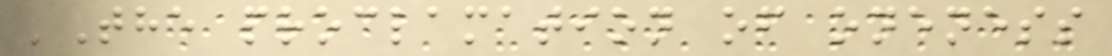'The proclamation of oneness
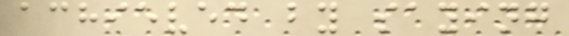achieved by saying
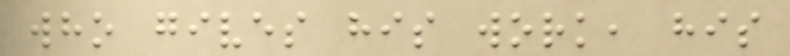who gives his work, his
